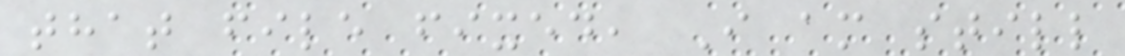that file fixed, I am still
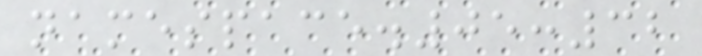namespace.05:32
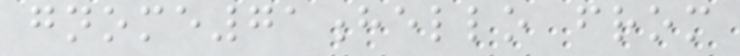gnome71hello from
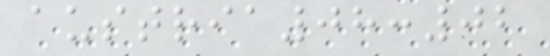austria08:02
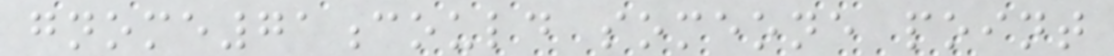gnome71could someone point
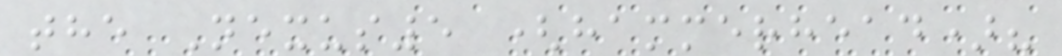the Nexus5 (hammerhead)?
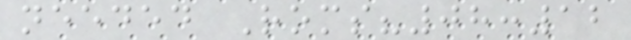needed Roms?08:12
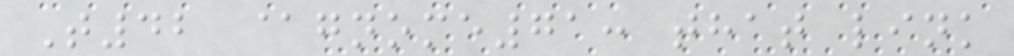T42 @gnome71: that link
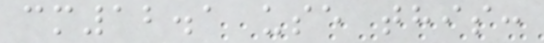cm12.1 use this:
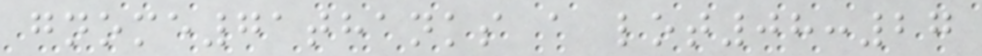gnome71thanks a lot08:27
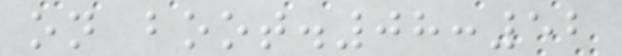on boot.08:52
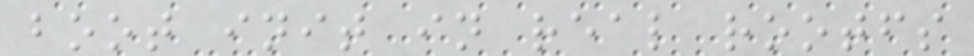boot init in real rootfs
